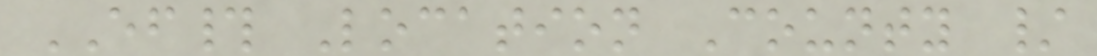EF# Location County /
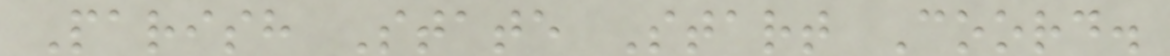Parish State Start Coord.
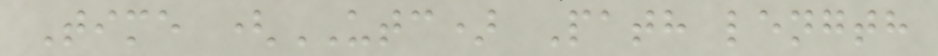Time (UTC) Path length
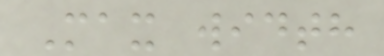Max width
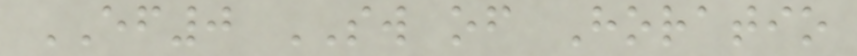EF0 SW of Horatio
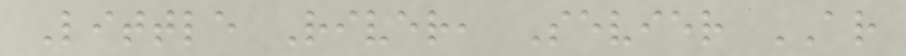Little River, Sevier AR
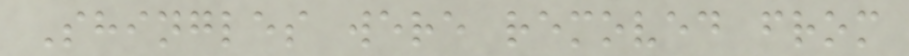Shingles were removed from
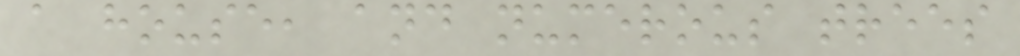a house, and numerous trees
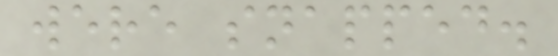were snapped.
